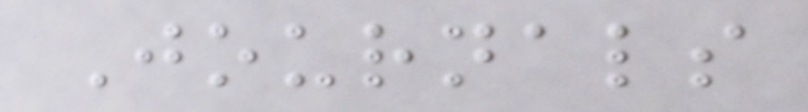Journals
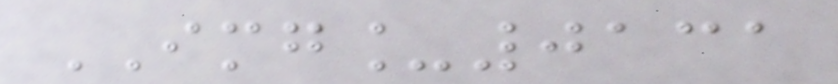IMG_0131
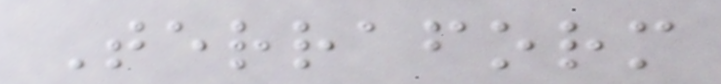Terraform
